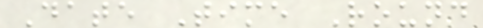Date Time Round
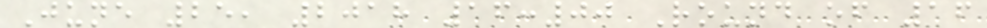June 25, 2018 16:00 Round of 16
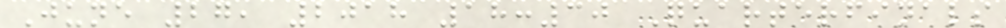June 27, 2018 18:30 Quarterfinals
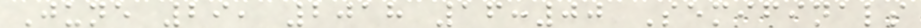June 29, 2018 16:00 Semifinals
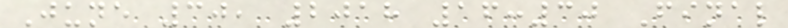June 30, 2018 16:30 Final
